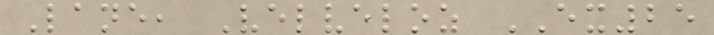Lane, Velveloz EX25
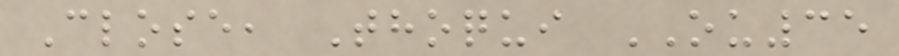Close, Thoqui OU35
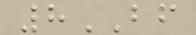8BF
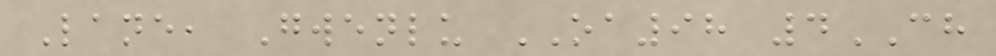Lane, Gwenlu OA98 4CH
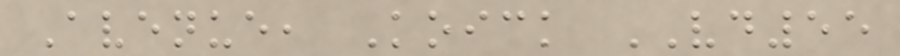Avenue, Koick VD55
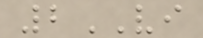2VI
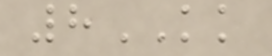8KK
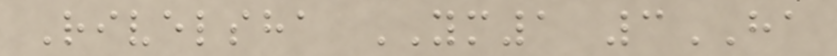Rivelsha YM1 3HA
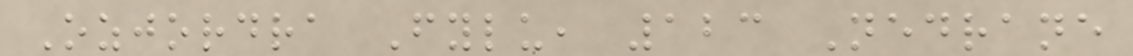Ozjordra Fylu, 123 Nedrane
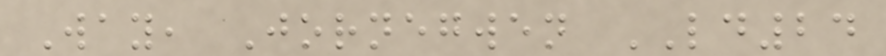Way, Jornegwen LD24
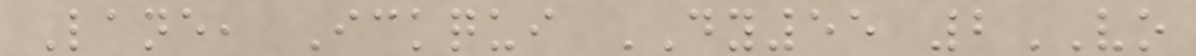Lane, Ickqui DY55 2VO
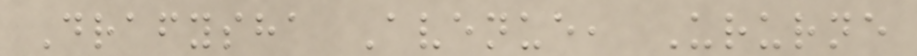Drafysha Avenue, Ururne
